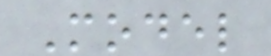Model
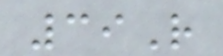39R
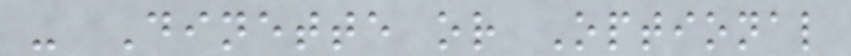- Dinette or Optional
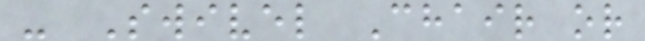- Swivel Chair or
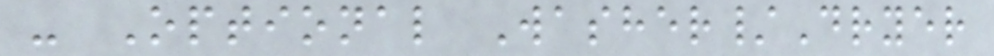- Optional Washer/Dryer
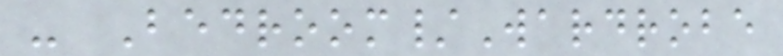- Bedroom/Wardrobe
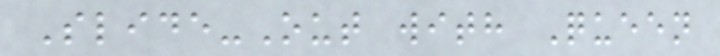Slide-Out with Queen
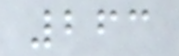263
